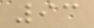93
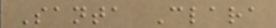Santa Clara
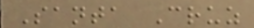Santa Cruz
